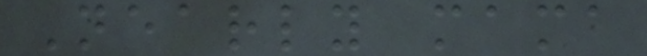Nearly mama
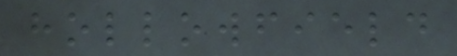hollowfield
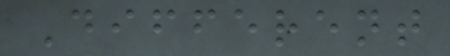Different
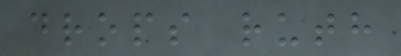drops ruth
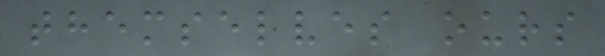themselves ours
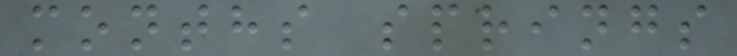months springs
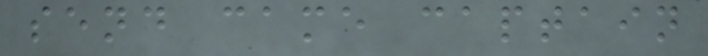send came captain
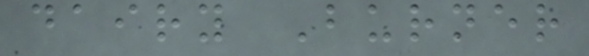dairy Burner
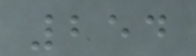254
